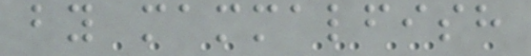by mammalfish
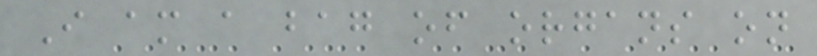I am a bag of organs on
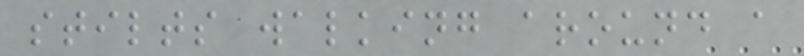stilts walking around a
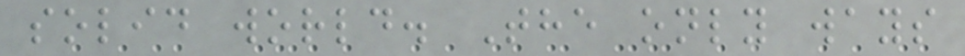solid world. The only ways
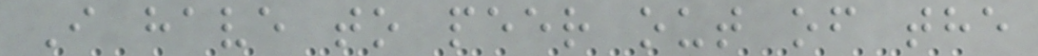I have to peer out of the
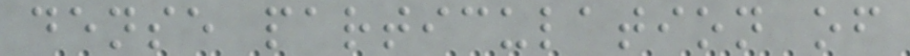dense particulation of
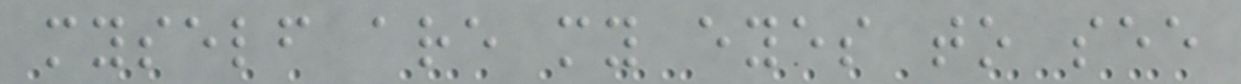myself are my eyes to see
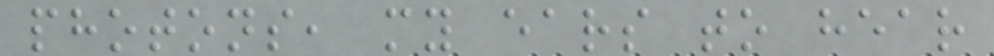photons, my ears to hear
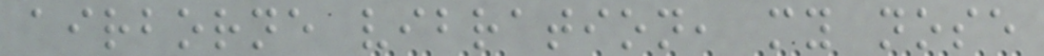airborne vibration, my nose
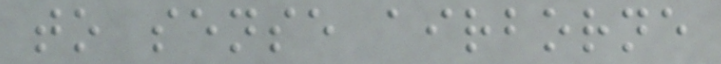to sense airborne
